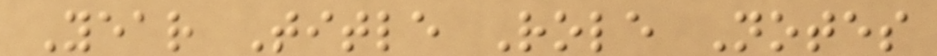Year Title Role Notes
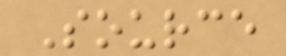Source
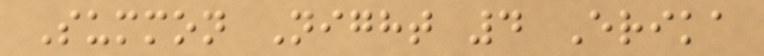Summon Night 4 Erika
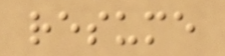resume
